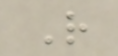R
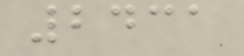2431
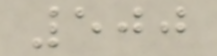500
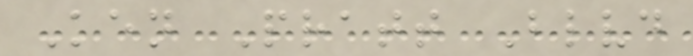Ken Pratt Blvd
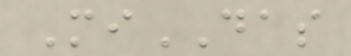MiDAS
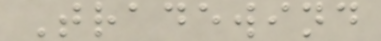Tradewind
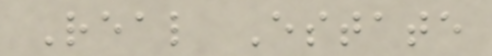Real Estate
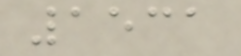1531
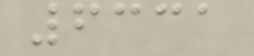6331
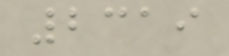2319
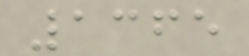1365
